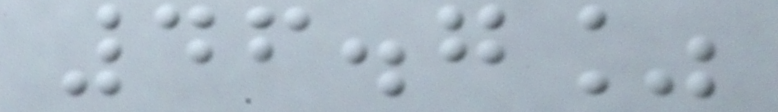46.7%
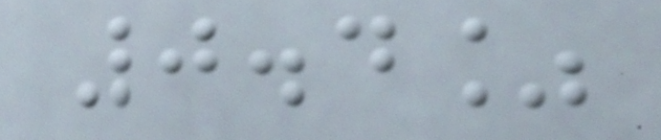0.4%
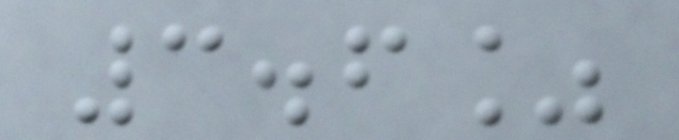3.6%
